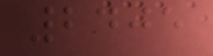2405
